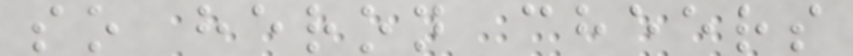so heron cheers
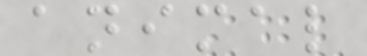animal
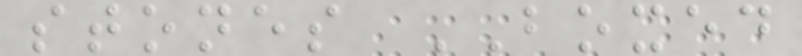stones BOXED
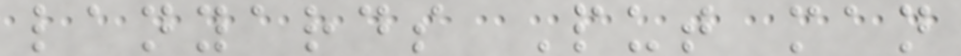lanyards Put man
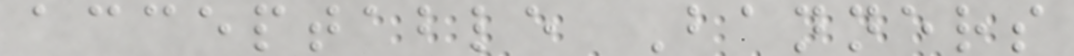acceptable Banners
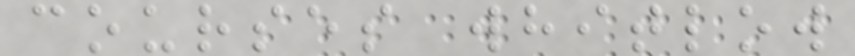courses whitlow
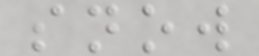snow
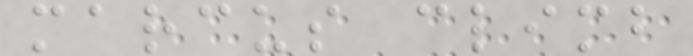marcus climb
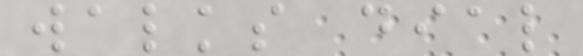walks dial
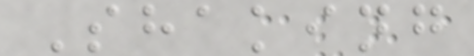Shaking
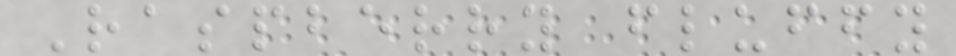Raspberry fluffy
